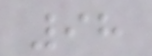98
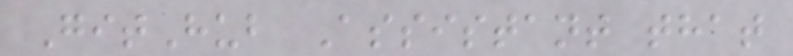GitHub Assistant that
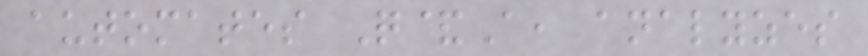automates Q&A, analyzes
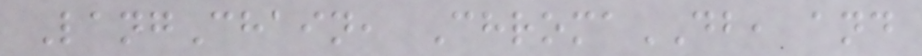LangChain, ChromaDB, and
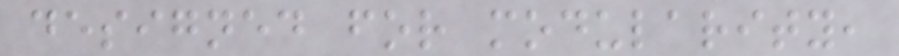designed for modularity,
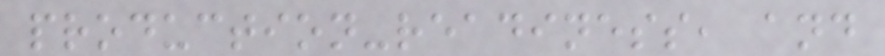production-readiness, and
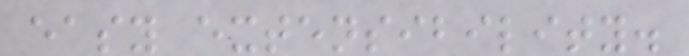easy extensibility.
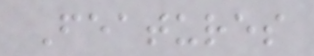Features
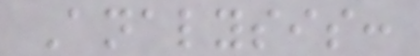Analysis:
